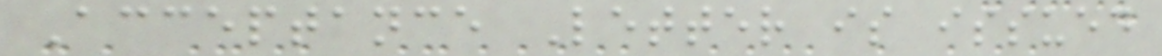Acceptance Letter is issued
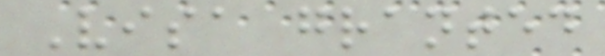Visa granted
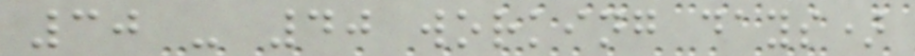30 - 40 working days)
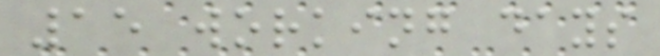15 working days
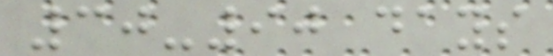30-90 days
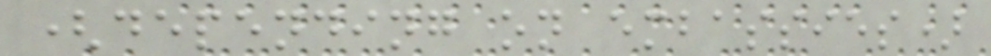(depending on embassies)
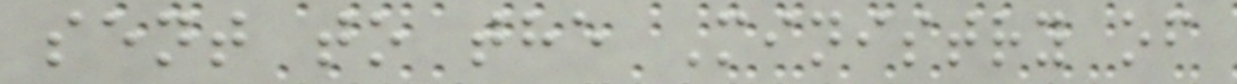sent to the Ministry of
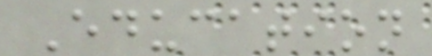Education
